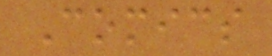Comics
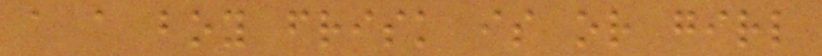a a boy frisk is or girl
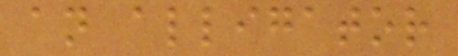an alligator
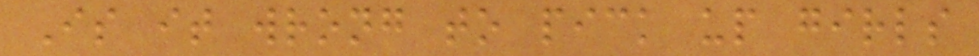Is it wrong to pick up girls
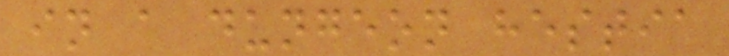in a dungeon hestia
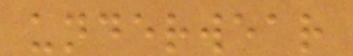underwear
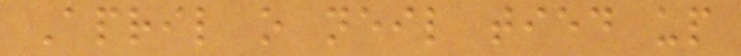April o neil tied up
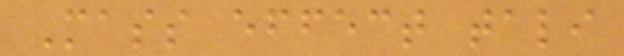Mass effect tali
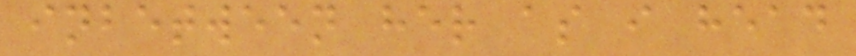inbetween her as i head
